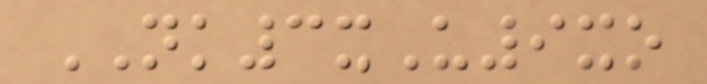NK3xU9xo
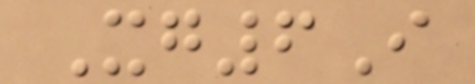Xg6I
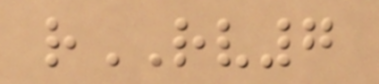rRV7
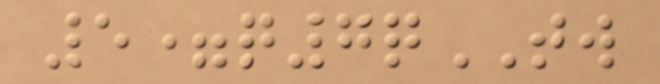5=q7qTW
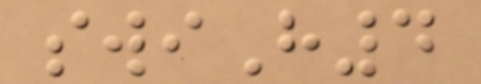swiH4
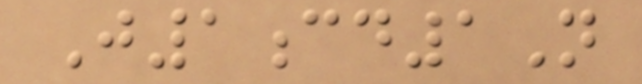J1cd1N
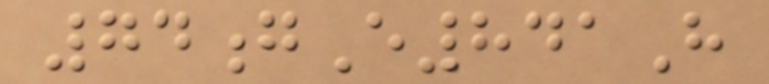74gE841H
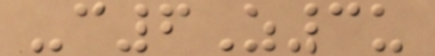-c6Z3u
